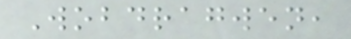Wobdragwen,
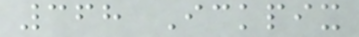368 Ickpix
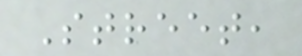Street,
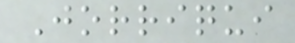Jorriqui
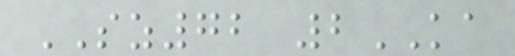SZ72 2KA
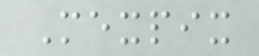Mexpix
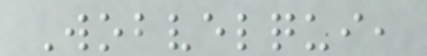Wobvelqui,
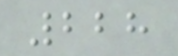228
